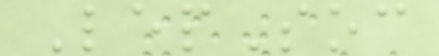LepSoc
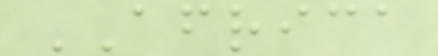AFRICA
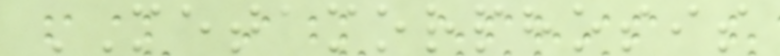METAMORPHOSIS
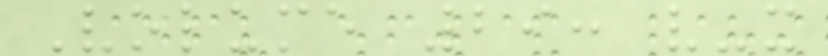Volume 29: v-x
